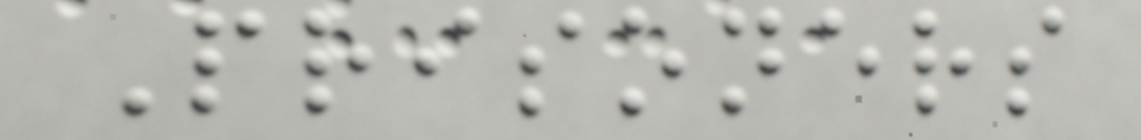Prisoners
